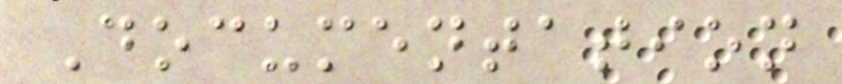Documentation
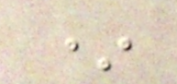*
